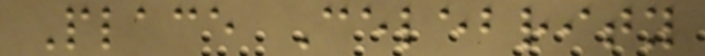Place Celebrity
